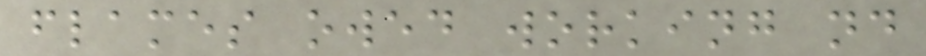flames owed working nd
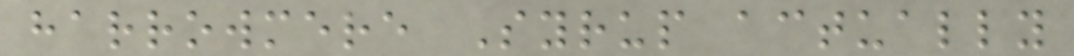harrowmere Syrup actually
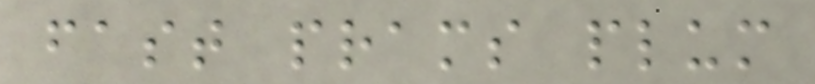fast prams plum
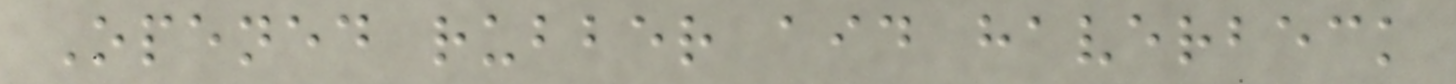Opened rubber aid haverbeck
